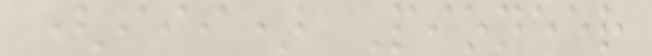(iii) Pioneer
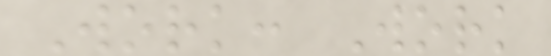Work: Work
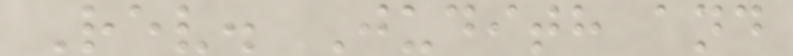Rev. Judith and
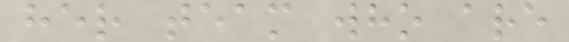her team who are
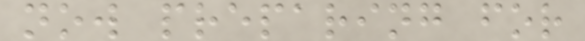now preparing for
